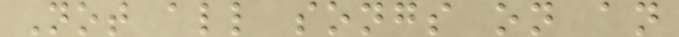Not all songs on an
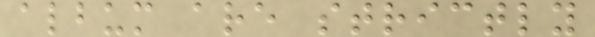album are strictly
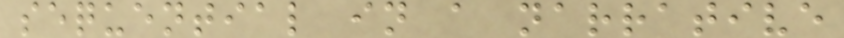sequential in a narrative
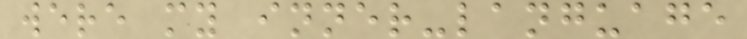were my inner-language
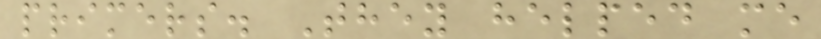primers. They helped me
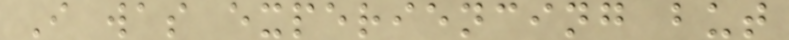I was experiencing but
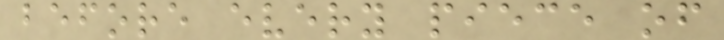before every piece of
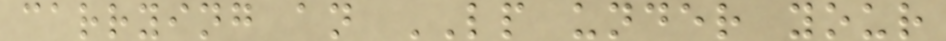carrying an LP under your
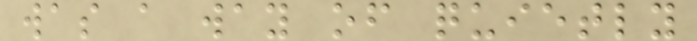was a way of quietly
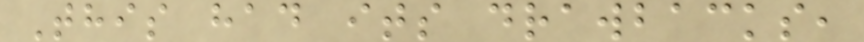This had its drawbacks,
